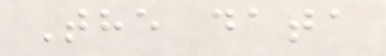The data
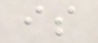is
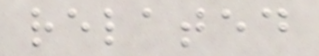related
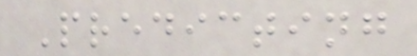Predicting
